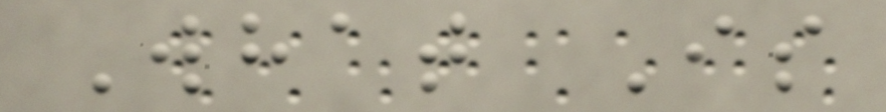What Is
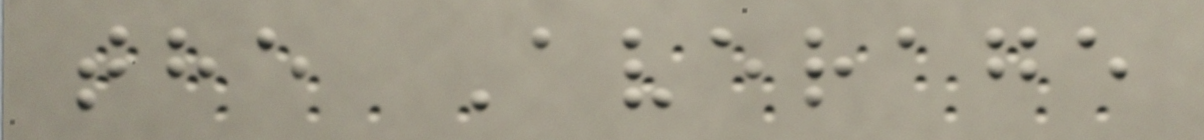the Average
